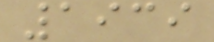1939
